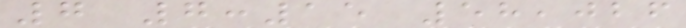7 7:15 58,026
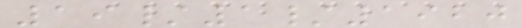19/1/1920
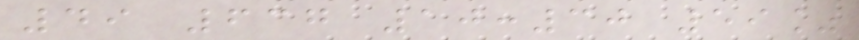49 637 10:30 59%
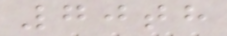70th
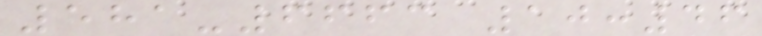581-6663 10:46
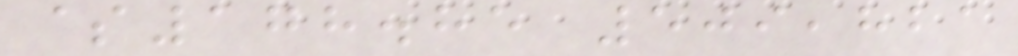$178.85 509,821
